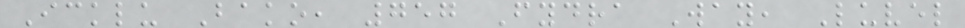Icklu Bako, 757 Fydra Way, Luvel
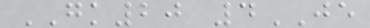GK20 4JE
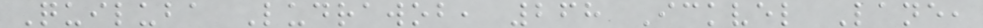Quiluba Ludrawob, 268 Ickvel Lane,
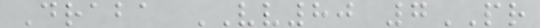Draba VV80 7PR
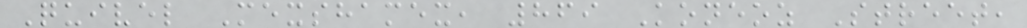Quivel Mexshamex, 869 Koneoz Street,
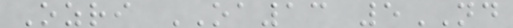Ozri OA13 5ND
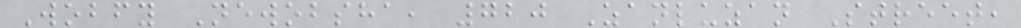Wobfy Newobsha, 720 Zanluzan Street,
